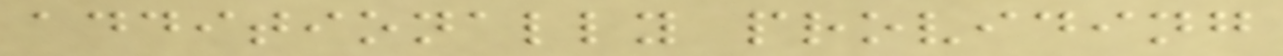additionally providing
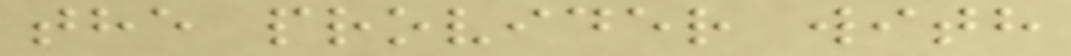the provider with
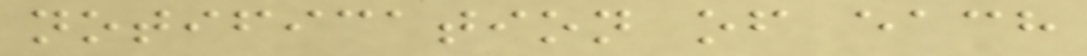notification of each
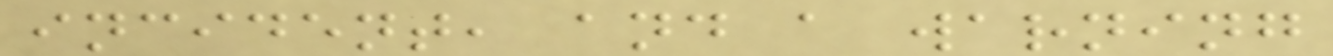incident, and a warning
